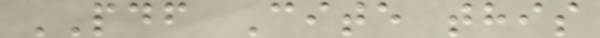PDF Cite this
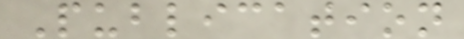Publication
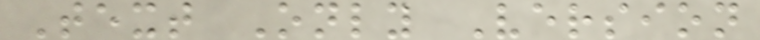Text Only Version
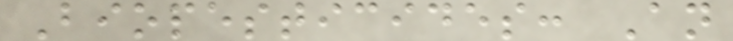Biopesticides: An
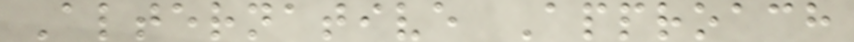Alternative Approach
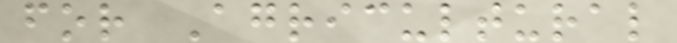for Agricultural
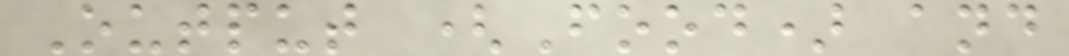Output (Food) and
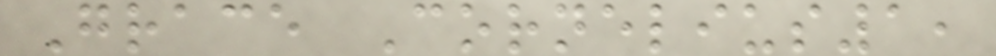Grace Cornelius1,
